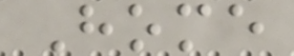Home
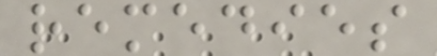remedies
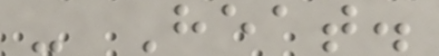- Heat.
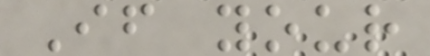If your
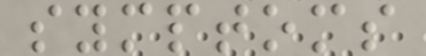symptoms
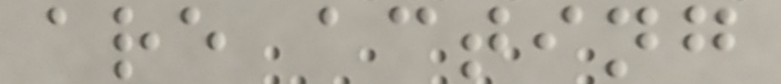are acting
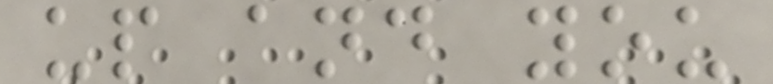up and you
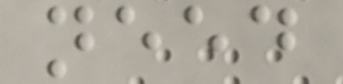need
